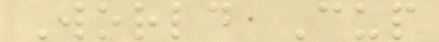World Cup
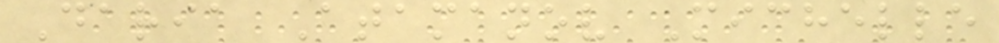Daria Atamanov Michelle
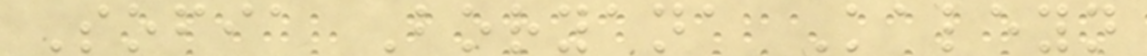Sofia Boryana Kaleyn
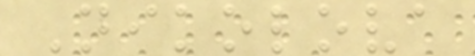Nikolova
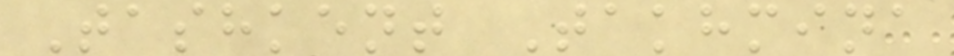Tashkent Takhmina
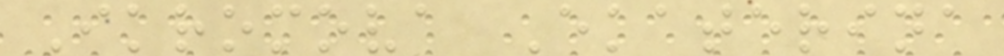Ikromova Ekaterina
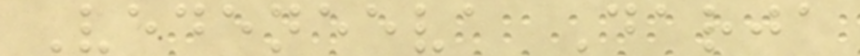Vedeneeva Darja
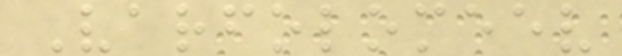Varfolomeev
